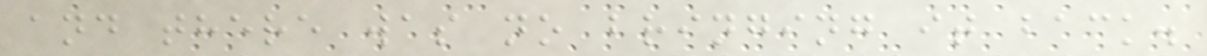and there was no bringing it back.
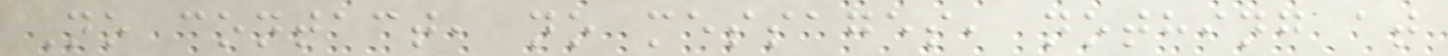No contact, no messages, nothing at
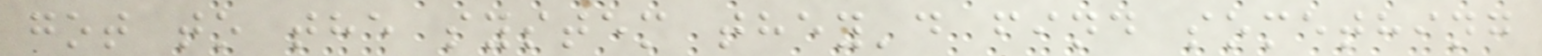got to the system they'd find something
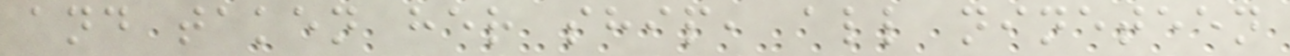and taken her ship, all nineteen
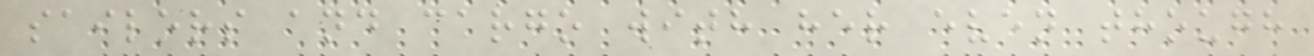sailors and cargo with her even though
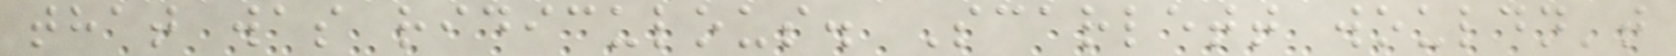that was ridiculous. Scarlett wouldn't
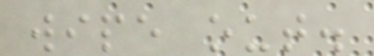wipe out.
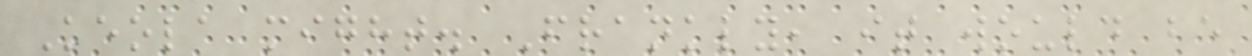Keola might. Frankly, it would be
